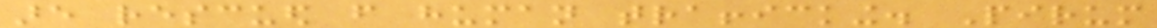are rescued from human trafficking. Pirum
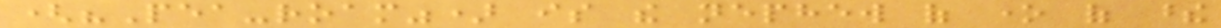("Pea-roam") is the nephew of one of these
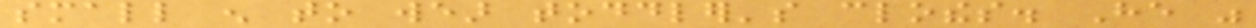small enough to wear toddler's clothes. He was
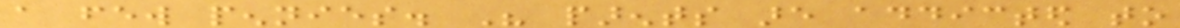a few pennies. His parents are addicted to
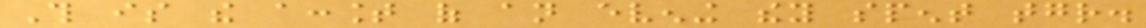This is the account of an evening they spent together.
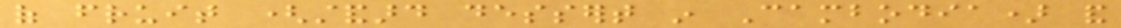of fruit (standard dessert in Cambodia) and
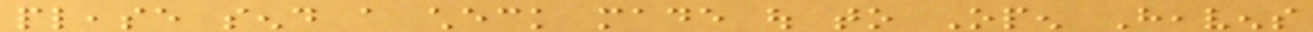please send a check made out to Open Heavens
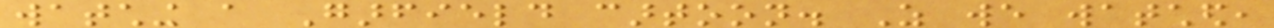watching a Garfield cartoon. As we watched,
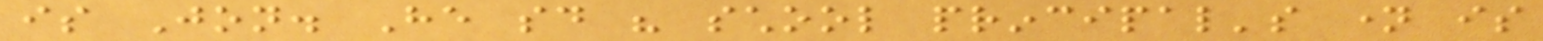is Jon. He said his school principal's name is
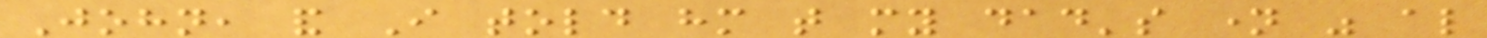John, and I told him that my dad's name was also
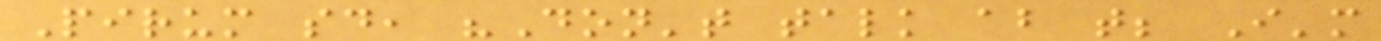Pirum said, "Don't talk about that; I'm
